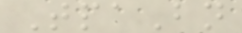TpaBn
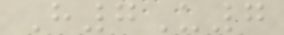H7U7
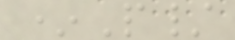*P/
